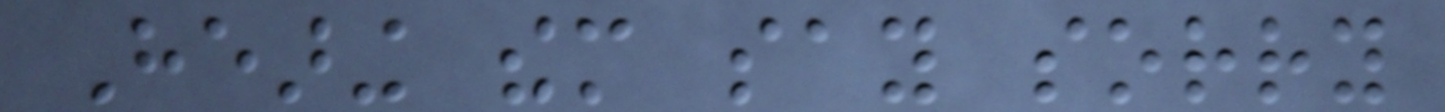Hearing them say sorry
